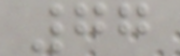77
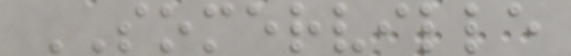SOMERVILLE
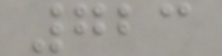723
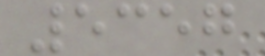5357
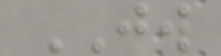JW
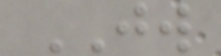JW
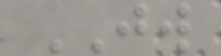JW
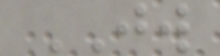JW
